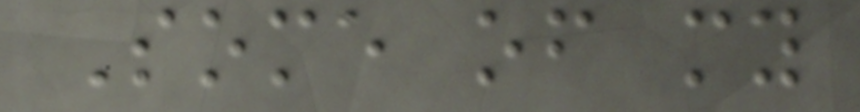Some of my
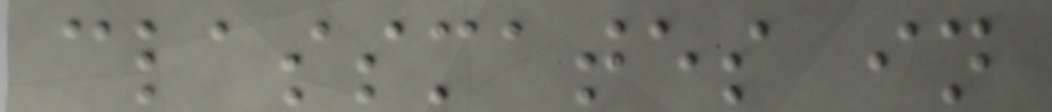classmates in
